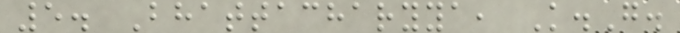5. Bhattacharyya, K.G.
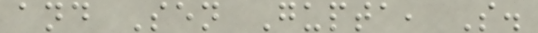and Sen Gupta, S.
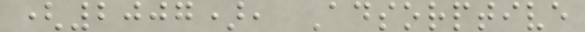(2007), Adsorptive
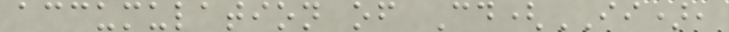accumulation of Cd(II),
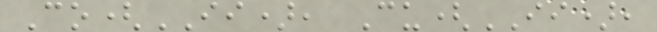Co(II), Cu(II),
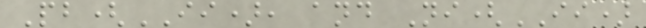Pb(II), and Ni(II)
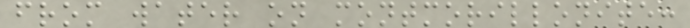from water on montmorillonite:
